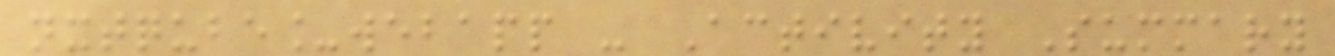nxtqube_webapp - Activity Summary
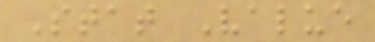Stat Value
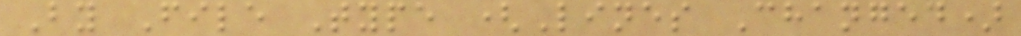By File Type (Lines Changed)
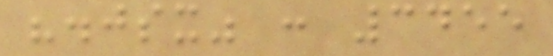".jsx" : 3455
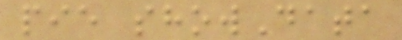pie showData
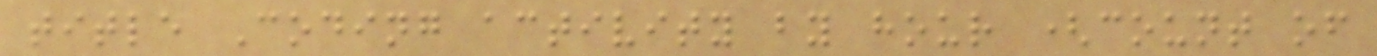title Coding activity by hour (count of
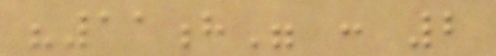"11h" : 2
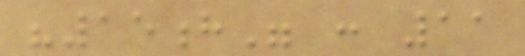"15h" : 11
